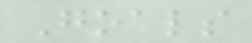Goals
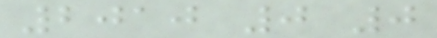2010 0 0
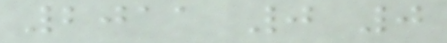2011 0 0
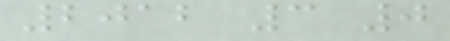2012 3 0
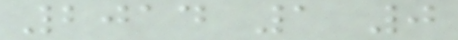2014 1 0
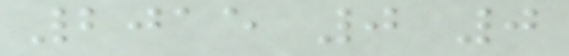2015 0 0
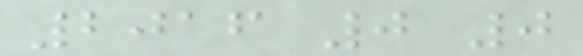2016 0 0
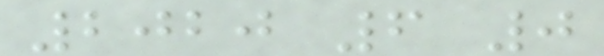2020 6 0
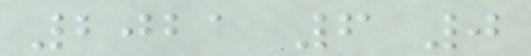2021 6 0
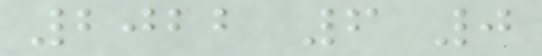2022 6 0
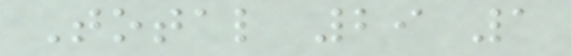Total 29 1
